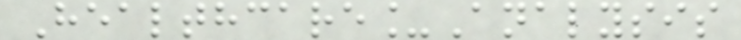Healthcare_Analysis
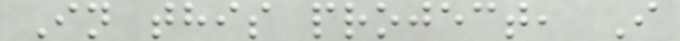In this project, I
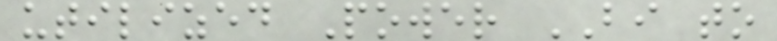utilized Power BI to
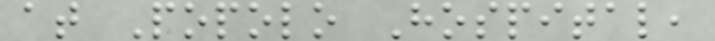at Popolo Hospital,
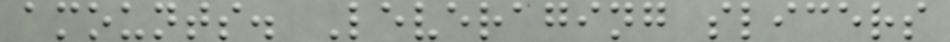amounts. Leveraging slicers
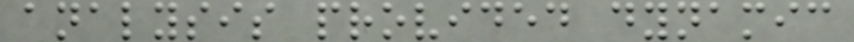analysis provided dynamic
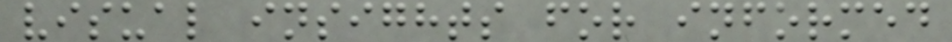visual insights for informed
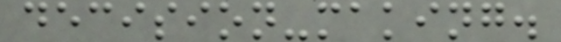decision-making.
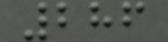286
